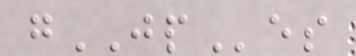gJPes
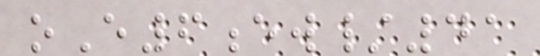oE6ew/41
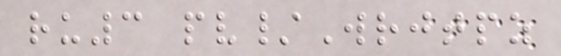ru3 pv/Wrjtpz
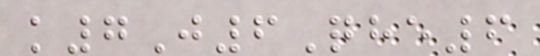k7J6Qhe6
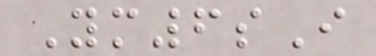Ym6sI
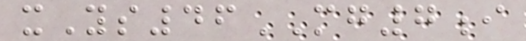xYs46MG7i
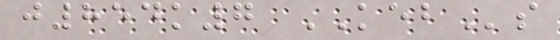j854k7 KEBs
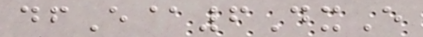dfE@6DxE
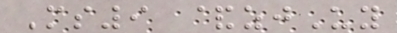Ms9 &zjUy
